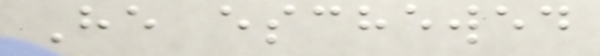He eschewed
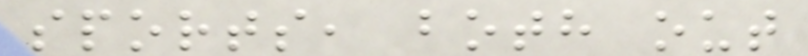sports, both out
